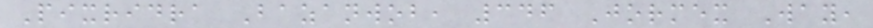Pixridra Bazanwob, 346 Jormex Way,
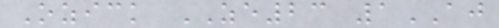Ozick ZE23 1AJ
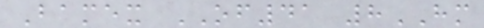Bamex OF41 8HM
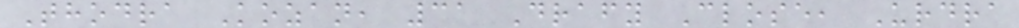Thodra Kozan, 31 Drafy Close, Urdra
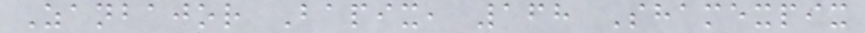Zanbajor Bapix, 168 Shamexpix
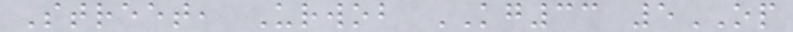Street, Urwob KG33 5OP
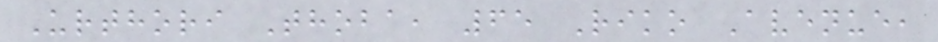Urthori Thoba, 65 Riko Avenue,
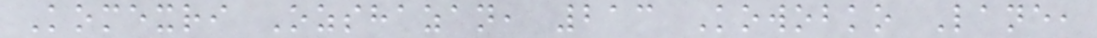Komexri Ozshazan, 213 Kowobko Lane,
